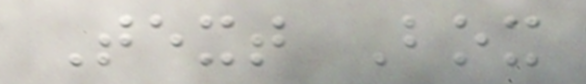Text Box
